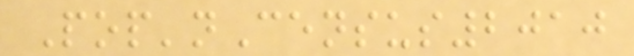Pop'nCensus2010
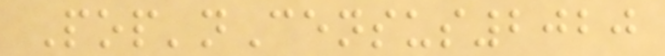Pop'nCensus2020
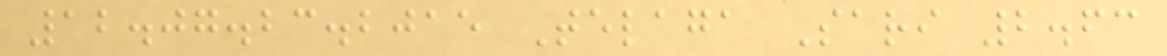12.07.23.2015 Telaga Sari 2.63
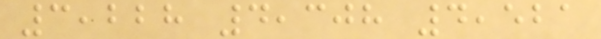3,228 4,308 4,521
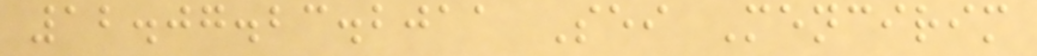12.07.23.2011 Sei Mencirim
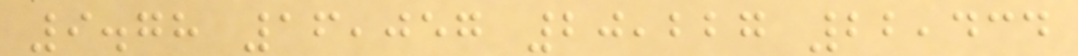9.78 16,057 20,227 22,434
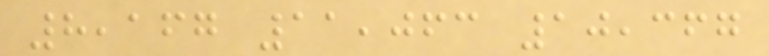8,167 11,063 10,367
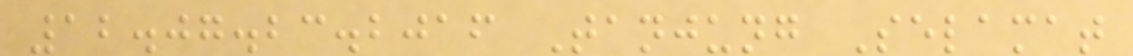12.07.23.2016 Tanjung Selamat
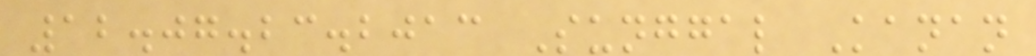12.07.23.2013 Sunggal Kanan
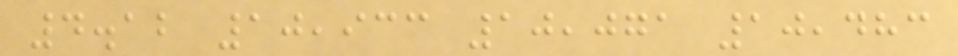4.12 10,933 10,071 10,483
